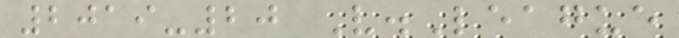2019-20 V.League
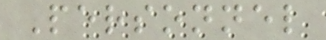Personnel
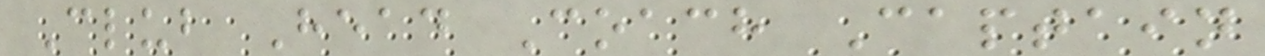Club Head Coach Captain
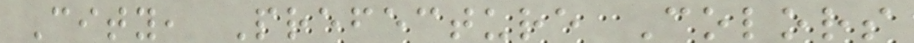City, Prefecture Colors
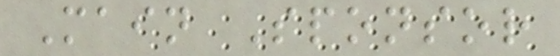Main Sponsor
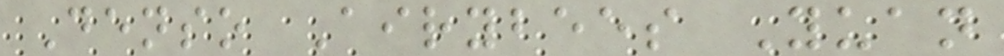Denso Airybees Yuan
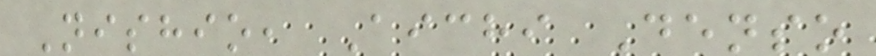Nishio, Aichi Denso
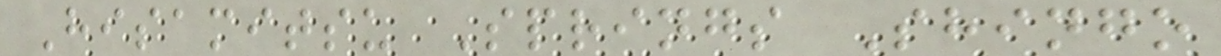Hisamitsu Springs Shingo
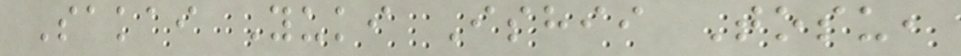Sakai Yuki Ishii Tosu,
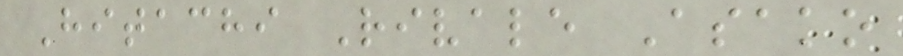Hitachi Rivale Asako
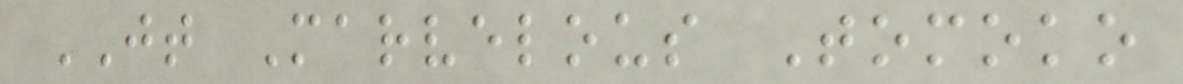JT Marvelous Tomoko
